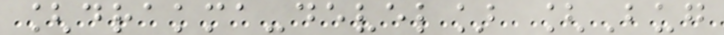[drakma-devel] [Bug
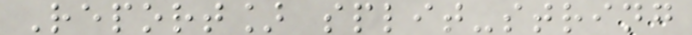Report] split-string
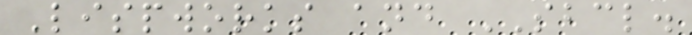Lispworks and SBCL.
